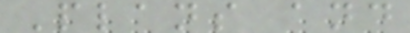Plans and
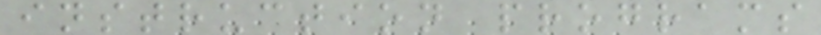instruction programs
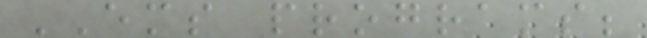EMS programs;
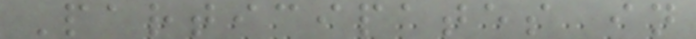Participates in
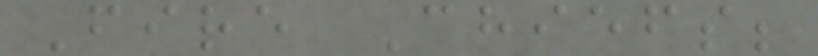Fire Chiefs;
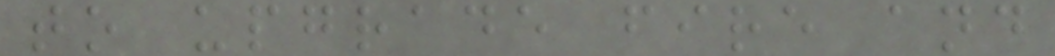to upgrade fire and
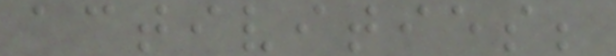activities;
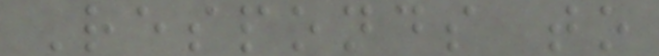Responds to
